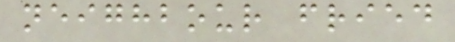neighbour fried
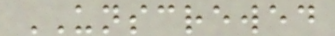UNSCREWED
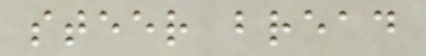steer bread
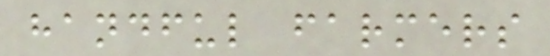handful farmers
